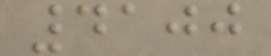4100
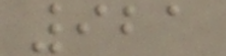921
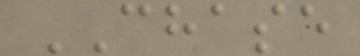CHASE
